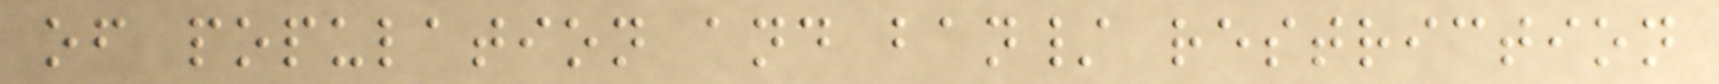of population and ban/ restriction
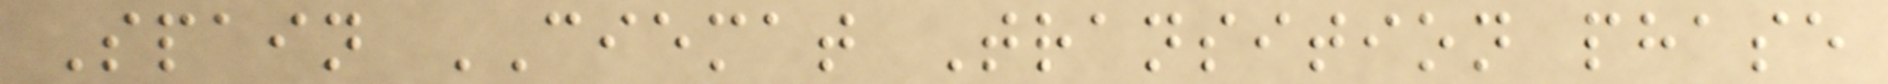Spain CIEMAT Transition phase
